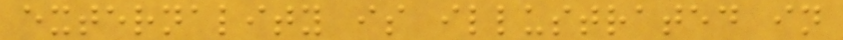externality is illustrated in
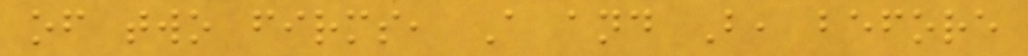of two firms, A and B, before
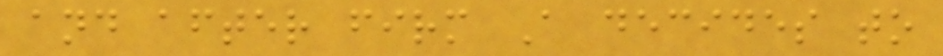and after firm A decides to
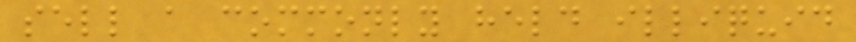sell a commonly held illiquid
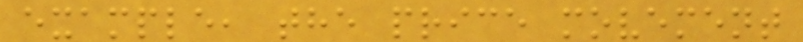example, the price movement
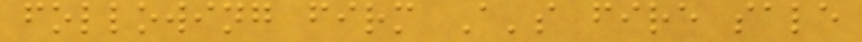following firm A's fire sale
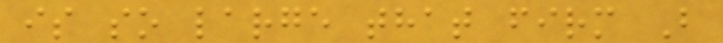is so large that firm B
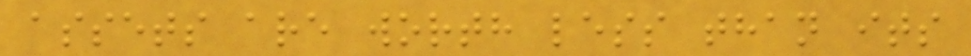assets are worth less than its
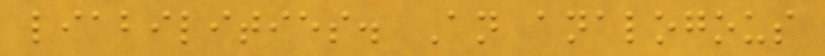liabilities. An analogous
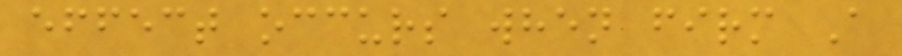effect occurs when firm A
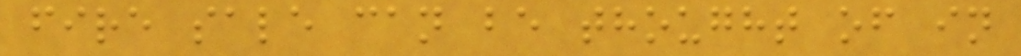fire sale can be thought of in
